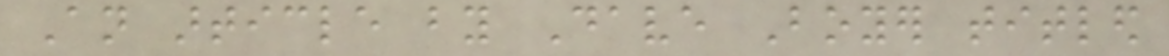An article by Dave Boyer titled
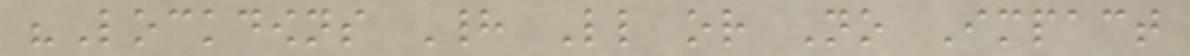"Lockdowns Had Little or No Impact
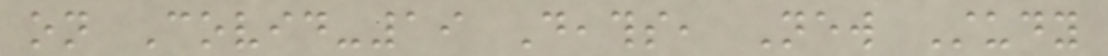on Covid-19 Deaths, New Study
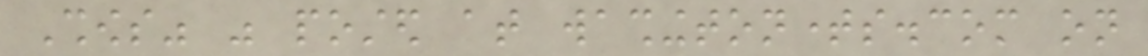Shows" was posted at washingtontimes.com on
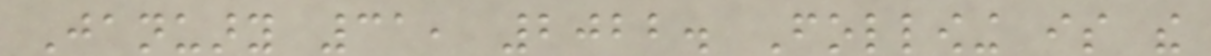January 31, 2022. Following is the
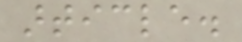article.
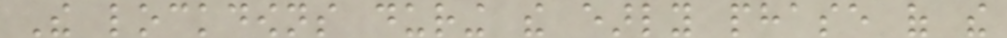The lockdowns during the early phase of the
